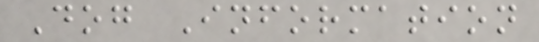Dog Information
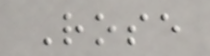Rose
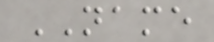NAME
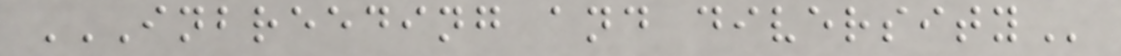INBREEDING AND DIVERSITY
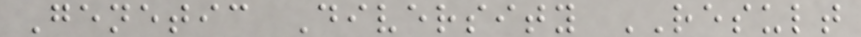Genetic Diversity RESULT
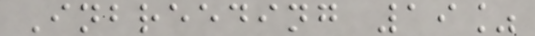Inbreeding 19%
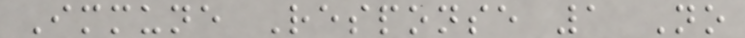Immune Response 1 No
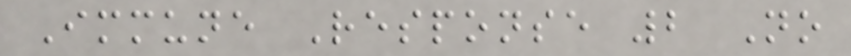Immune Response 2 No
